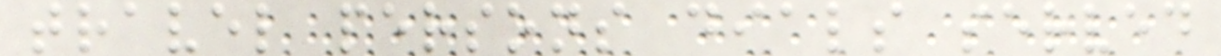travel persons dials served
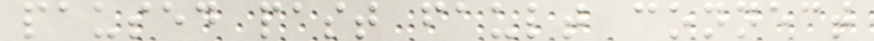paused past fault connect
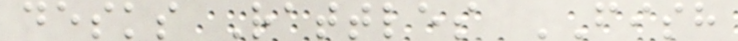desks Rattles FISH
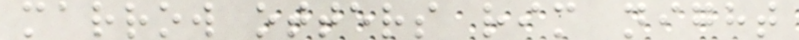marrow otters rim night
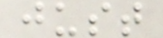just
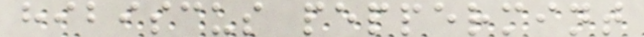hibiscus peppermint
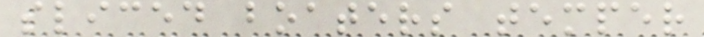sliced boaters temper
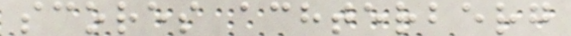scores achterberg
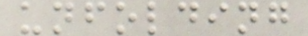unfolding
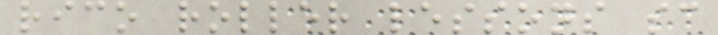rico roller lessons sc
